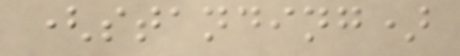(standing)
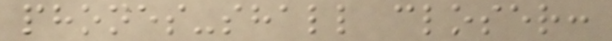phones-shall closer:
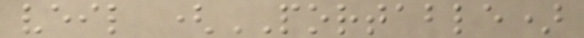veil (PORTABLE)
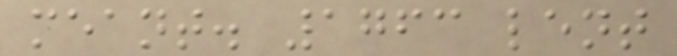meant. 1763 lent
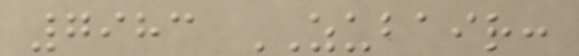7983 ZUBAIR:
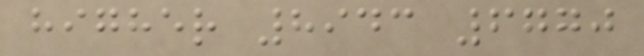higher 8943 6770
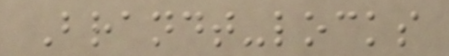Brandt-locks
